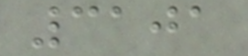3101
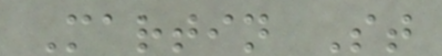Martin St
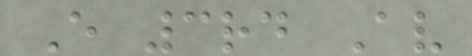E 3rd Av
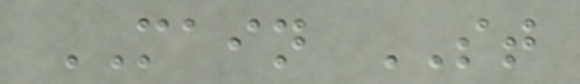MAIN ST
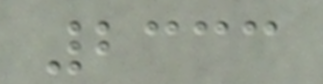2333
